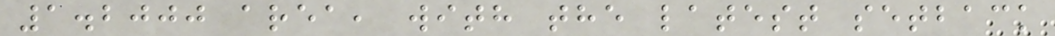1.2000 area, with the latest setback
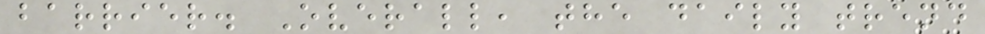barrier. Overall, the daily trend
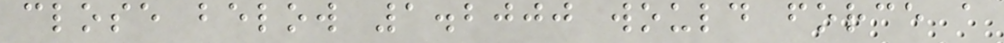close below 1.2000 would force a
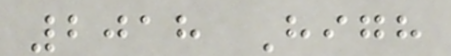2018 High
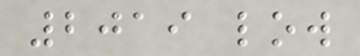2019 low
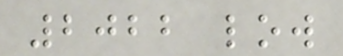2022 low
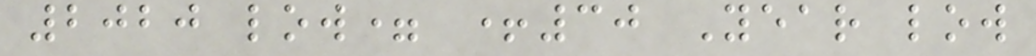2020 low= +30 Year low
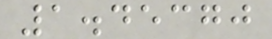1.45370
